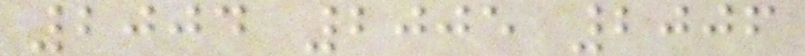2004 2005 2006
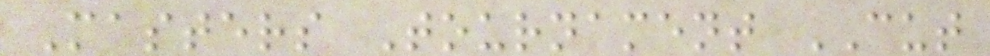Masters Tournament CUT
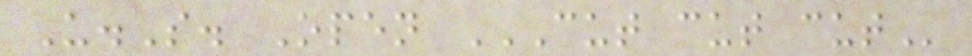U.S. Open CUT CUT CUT
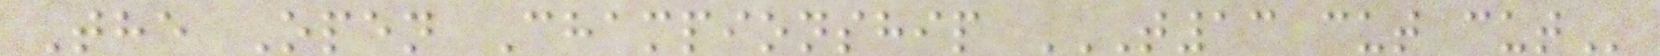The Open Championship T13 CUT CUT
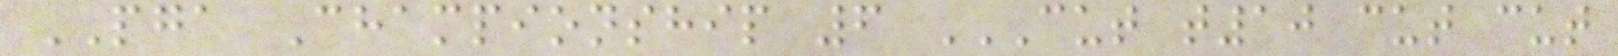PGA Championship 6 CUT T10 CUT CUT
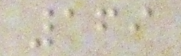169
